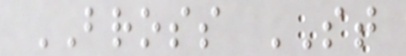BROSS ST
